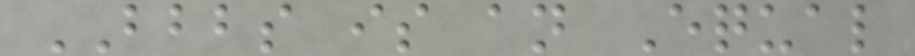BBBS is an Equal
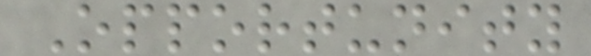Opportunity
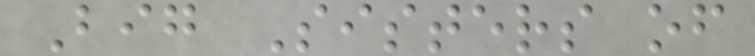Big Sisters of
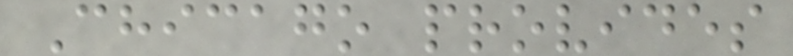Chicago provides
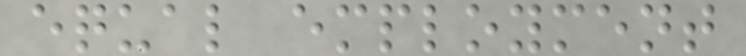equal employment
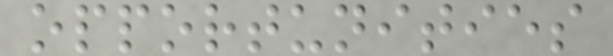opportunities
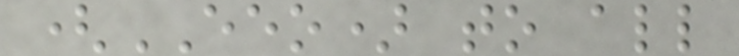(EEO) to all
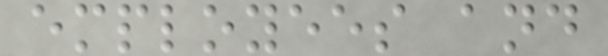employees and
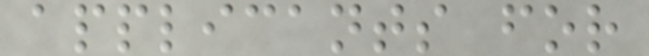applicants for
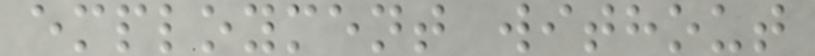employment without
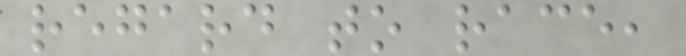regard to race,
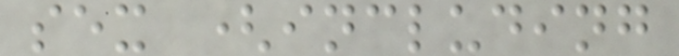sex (including
